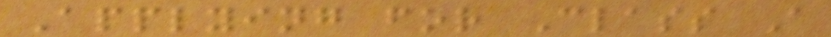Applying for Class A
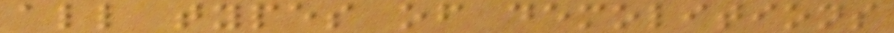all types of demolitions
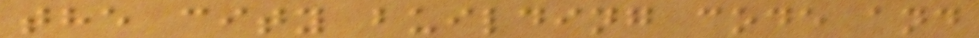the city building code and
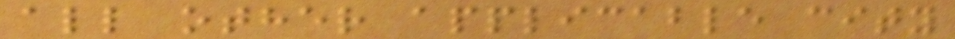all other applicable city
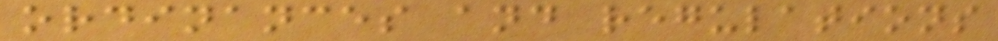ordinances and regulations
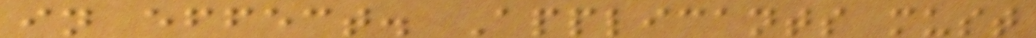in effect. Applicants must
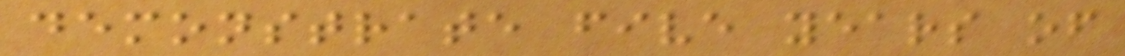demonstrate five years of
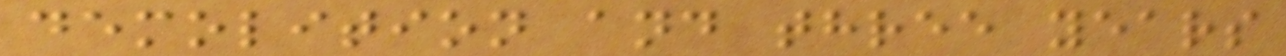demolition and three years
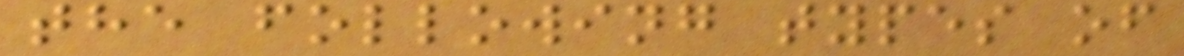the following types of
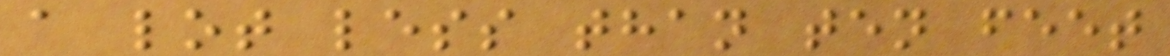a lot less than ten feet
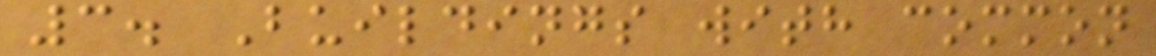3. Buildings with common
